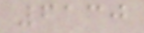6130
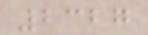2327
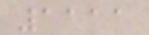1111
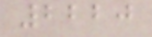2220
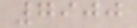7900
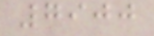7900
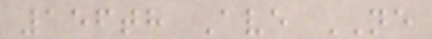156th Ave NE
